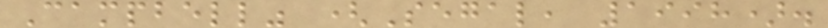Campbell" (Segal, 1998).
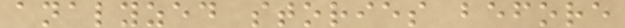analyzed stories before
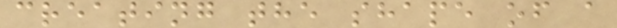creating the shape of a
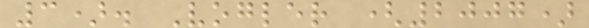3). Vogler (2007)
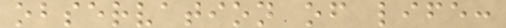observation of life:
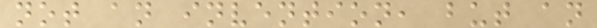not an invention, but an
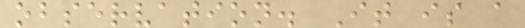observation. It is a
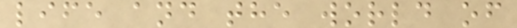life and the world of
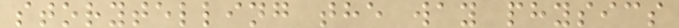storytelling the way physics
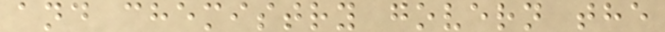and chemistry govern the
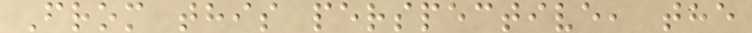From this perspective, the
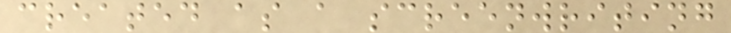created as a screenwriting
